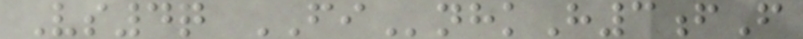Vs4q FInhkH3fF
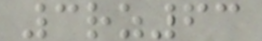3rz63
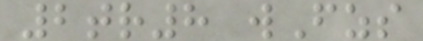2tr8 wFzs
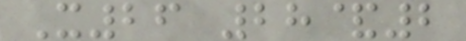X26 28&2
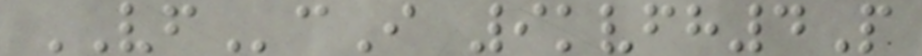VFcI 9kvfh4P
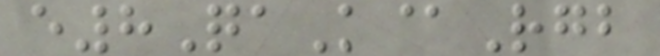e8QaK@Rgb
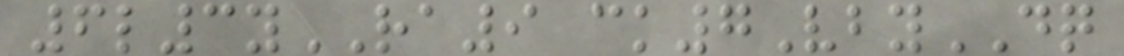6l3yRA9 ck7VbyDQ
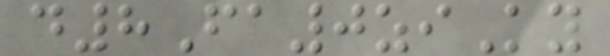d8Fa0ziKy
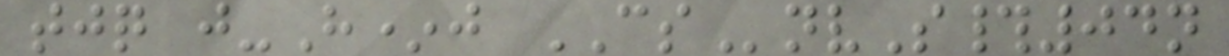tjq j-H*j CSnvS#04n
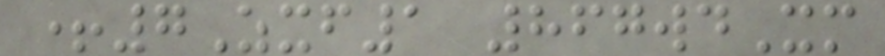+7Zxf1 867wdXm
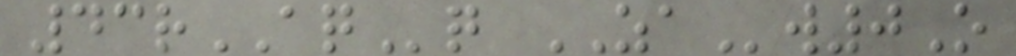43rAQq ZAw0O
